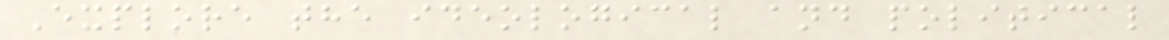Explore the ideological and political
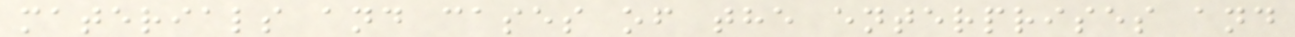materials and cases of the enterprises and
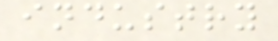industry
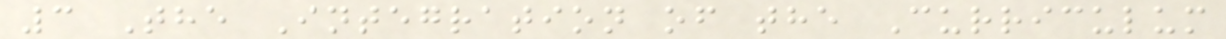3 The Integration of the Curriculum
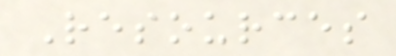Resources
